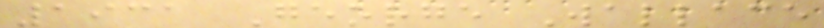1931 George Wallace
